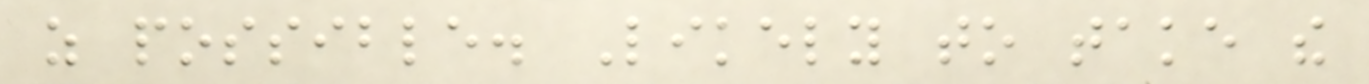as possible. Likely to take the
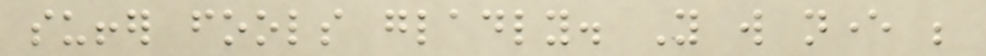suffer fools gladly. You will never be
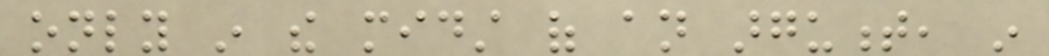only in the midst of an argument, in
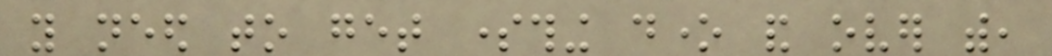you need to get something done and over with,
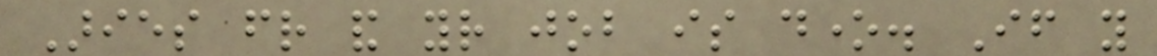Aries friend and your job is done. If you
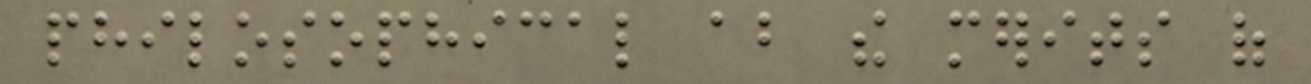philosophical about the merits of
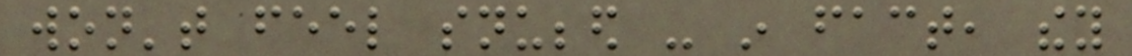won't feel snubbed - in fact, they
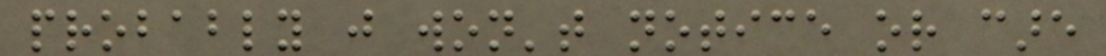probably just won't notice or care
